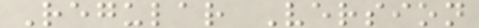Regular Version
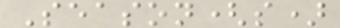Season(s)
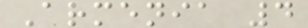Armenia 4
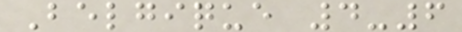Belgique 4-6
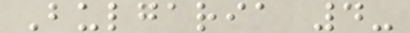Bulgaria 4-
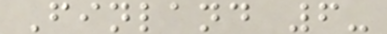Finland 6-
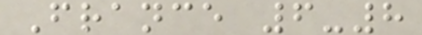France 6-8
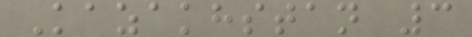Kazakhstan 3
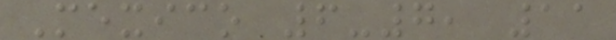Mexico 6-7, 11
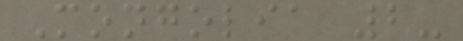Mongolia 2-
